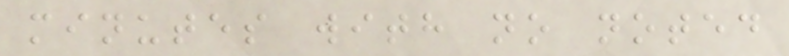minutes with no noted
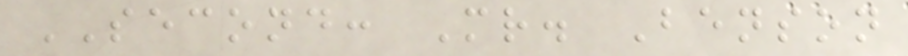SECOND: Mr. Benson
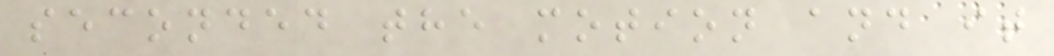seconded the motion and it
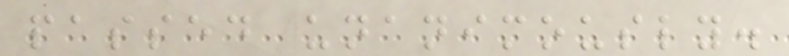passed unanimously.
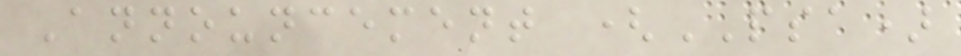Announcement (PSA)
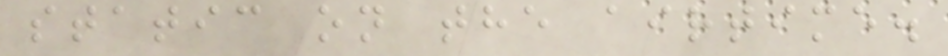static on the airtime.
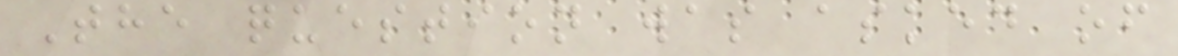The question was asked of
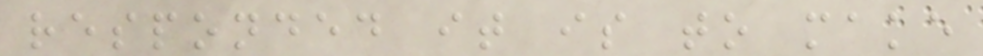responded it is to make
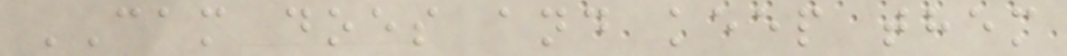CAM does and keep them
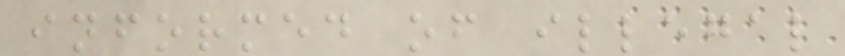informed of illegal
